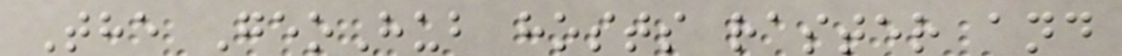The GeoHub hosts raster and
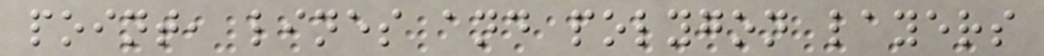point, lines and polygon layers
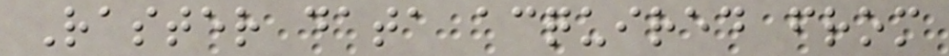Raster data acquired from
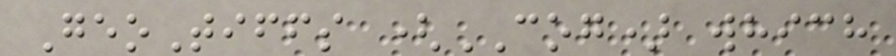GeoTiffs (COG) which
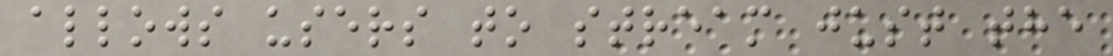allows users to stream just the
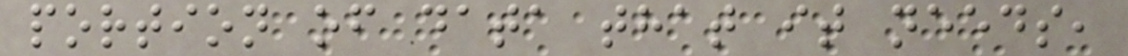portion of data that it needs,
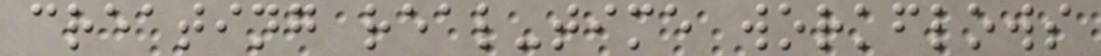creating real-time workflows
